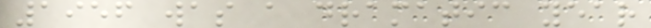1956 was a dramatic year
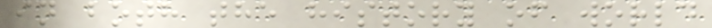in both the history of world
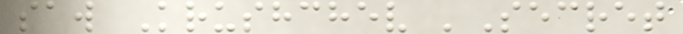saw Krushchev 'Secret
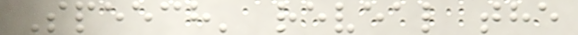Speech' reveal the
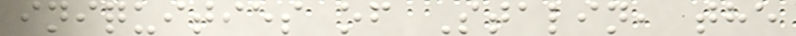iniquities of Stalin, the
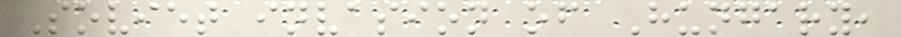Soviet invasion of Hungary,
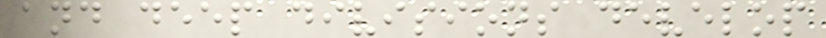and deep divisions develop
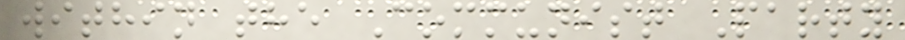within the Communist Party
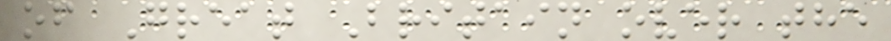of Great Britain over the
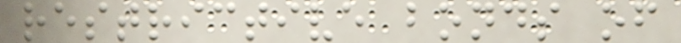restrictive bonds of
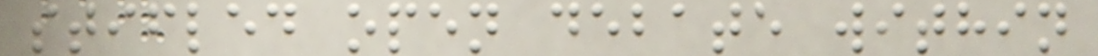stifled open debate within
